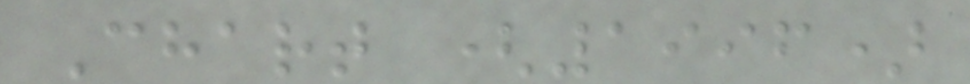Chart (1996)
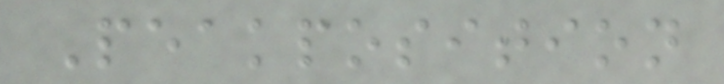Peakposition
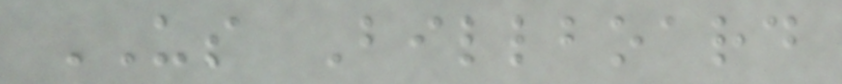US Billboard
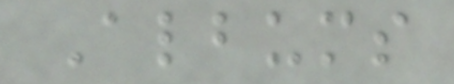Albums
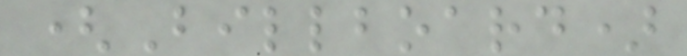(Billboard)
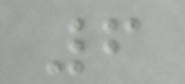6
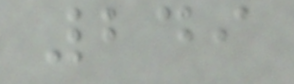249
